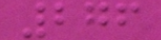276
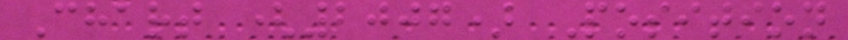Chart (2007) Position
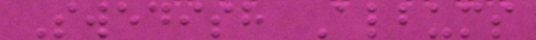Swedish Albums
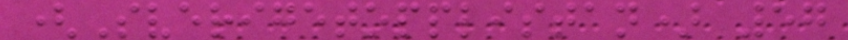(Sverigetopplistan) 57
